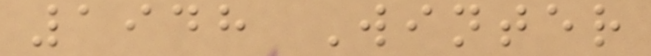1948 Winter
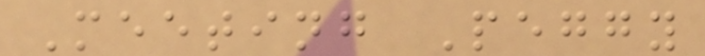Meeting Peggy
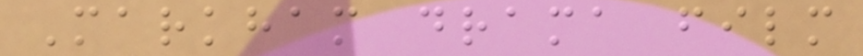Markham drama film
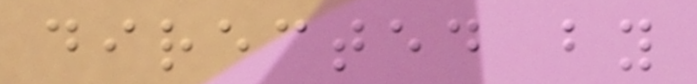directed by
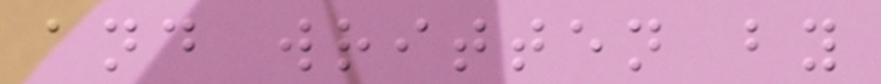and written by
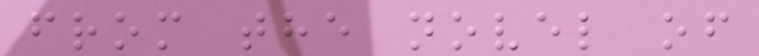from the novel of
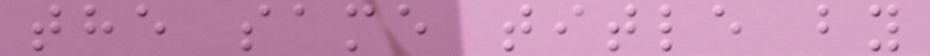the same title by
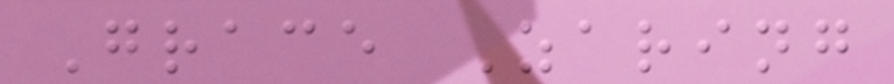Grace Zaring
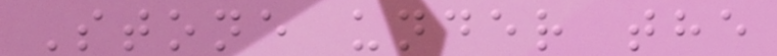Stone under the
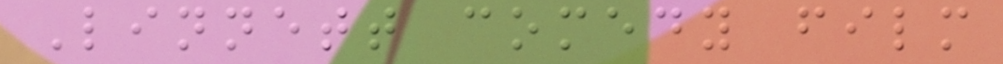Linnett comedy film
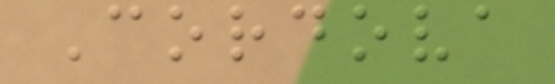Cordova
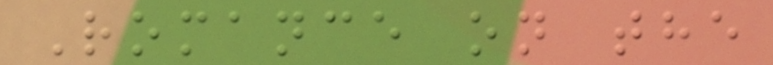Romance on the
